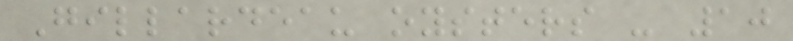Gillardeau oysters - 10
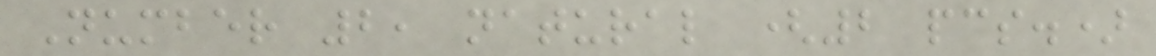Number 2, natural (2 pcs.)
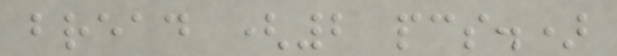bread (2 pcs.)
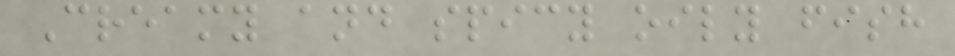Creamy and spicy oily fish
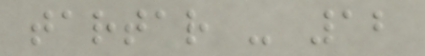tartar - 12
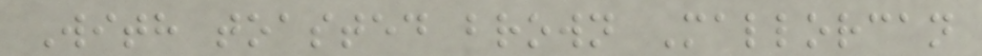With toasted brown Mallorcan
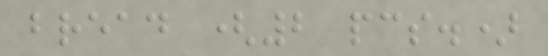bread (2 pcs.)
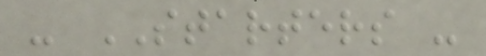- STARTERS -
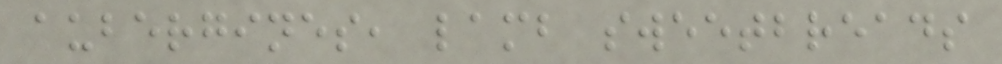aubergines, lamb sweetbreads
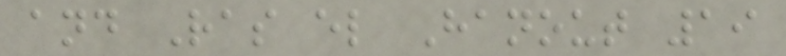and Ras el Hanout 19
